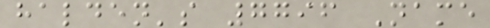halden's 7796 Name
